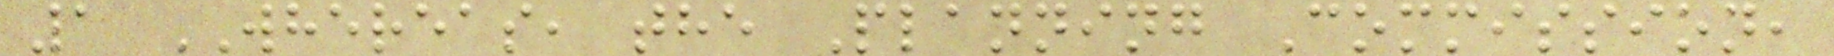1 WHEREAS, the Planning Commission,
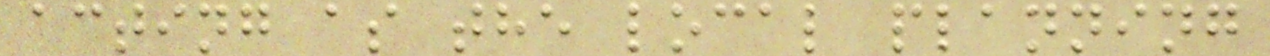acting as the local planning
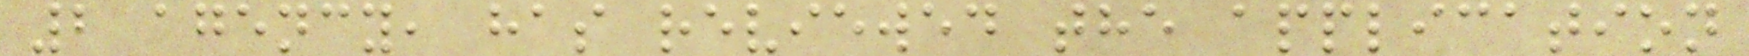2 agency, has reviewed the application
